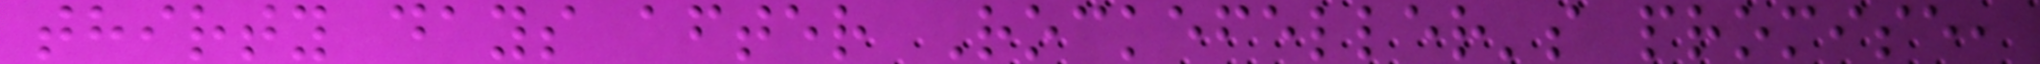thirty days after Rockefeller's promise,
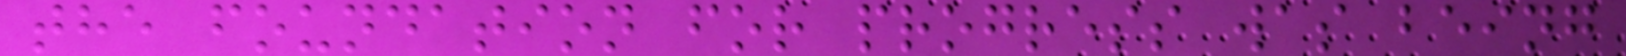the foundation for progress was being
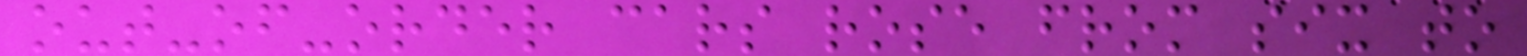out-of-order cars rose from six to
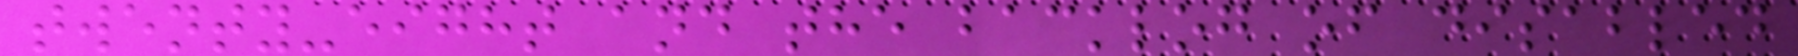twenty-eight and the backlog of disabled
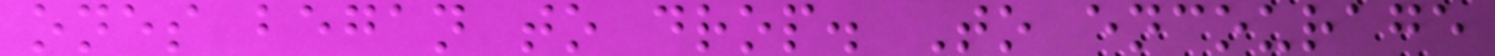ones began to drop. To encourage
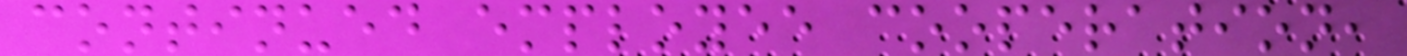continued employee cooperation,
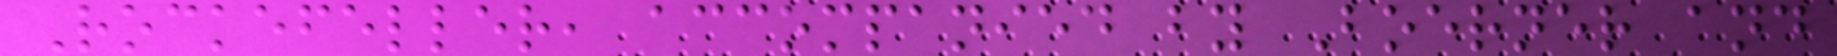Rockefeller, accompanied by Boerner and
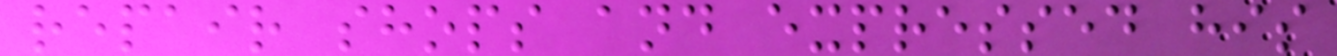repair shops and expressed his
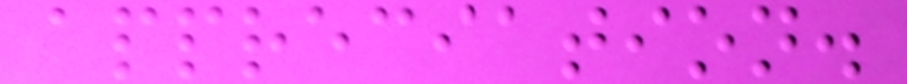appreciation.
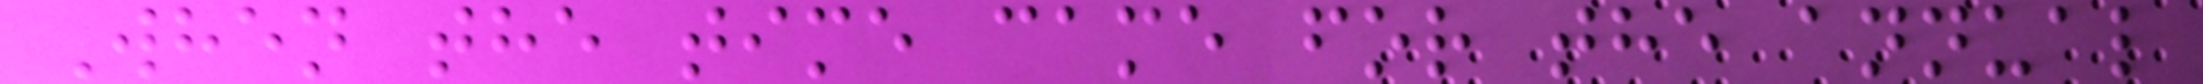When the time came for the annual
